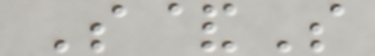S&S
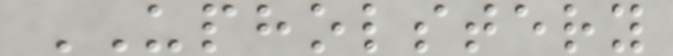UPHOLSTERY
